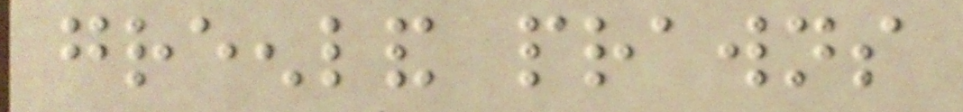greenland prawns
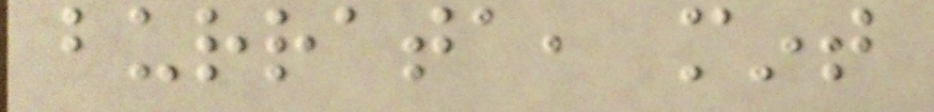burrata, mint
